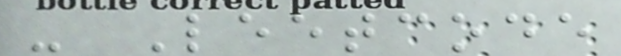- Leetcode
